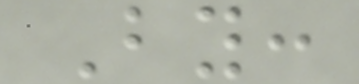By:
